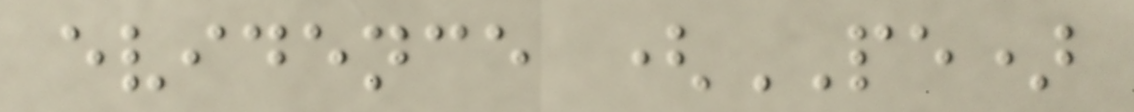evidence (PE)
